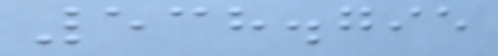538.795
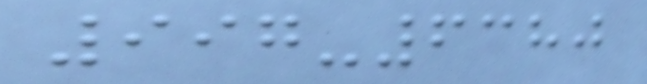997-6380
